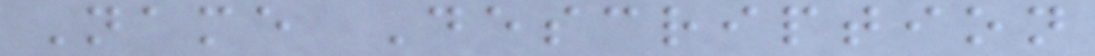Name Description
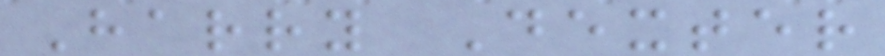Harry Dexter
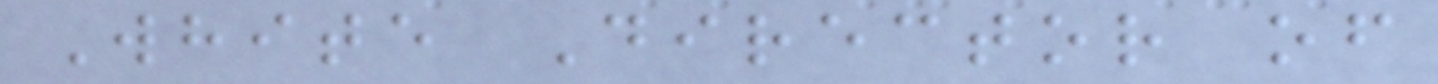White Director of
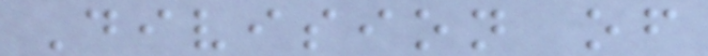Division of
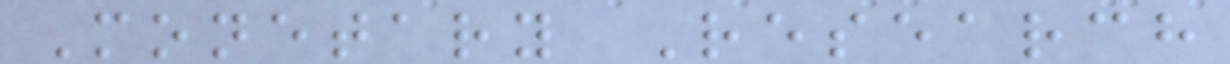Monetary Research
